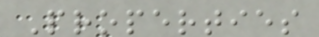Properties
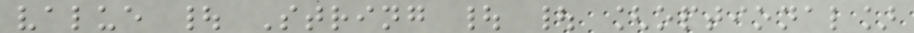value | String | | [optional]
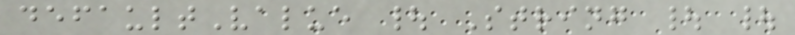defaultValue | String | |
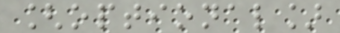[optional]
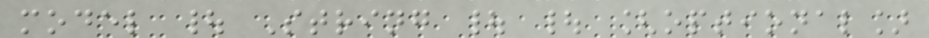model | String | | [optional]
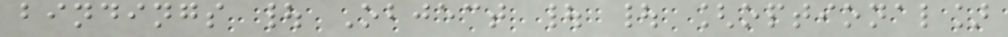bindings | Object | | [optional]
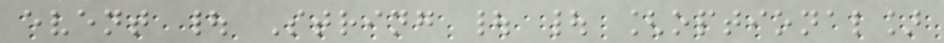event | String | | [optional]
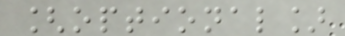[optional]
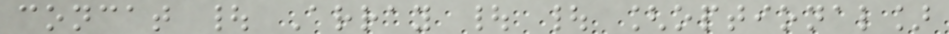concat | Array | | [optional]
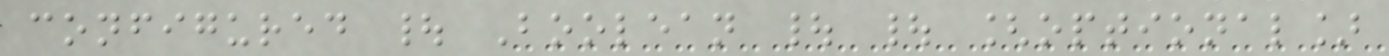configured | Boolean | | [optional]
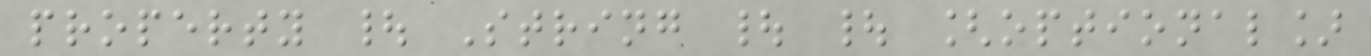property | String | | [optional]
